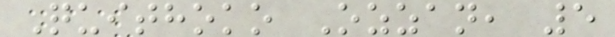Quithoko Ozzan, 5
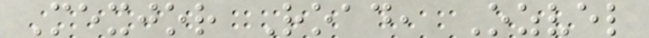Mexjor Road, Ozvel
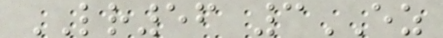LR56 3EZ
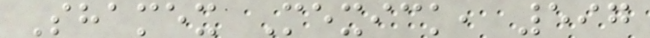Shamex Mexick, 597
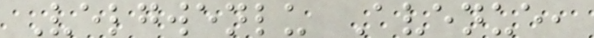Velgwenlu Avenue,
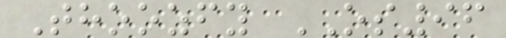Thoozfy OS96
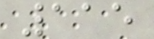115
